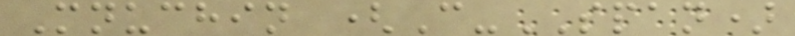Mnuchin (C-SPAN)
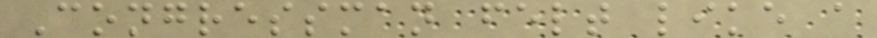Congressman felt like a
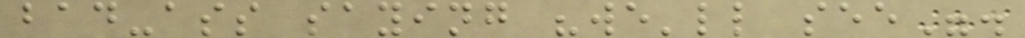bad-ass saying "we'll see".
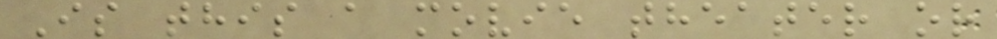Is this a movie theater or
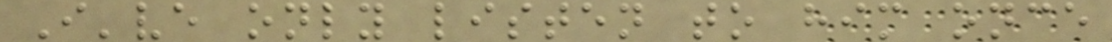I've only listen to him once
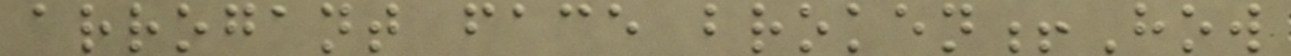arrogant face broken!How
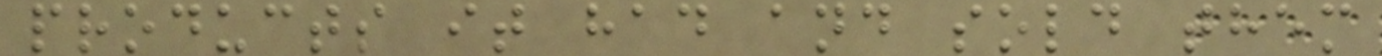products it had and sold them
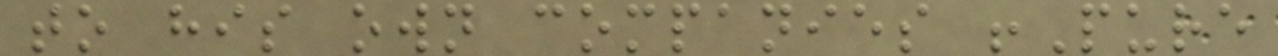to his own companies !Pure
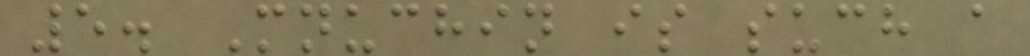5. Mnuchin is such a
